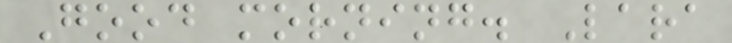Good morning. Lara
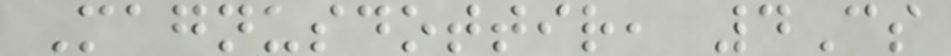Magnusdottir, 4Cs
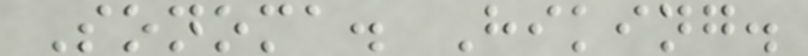Sonoma. Hiking.
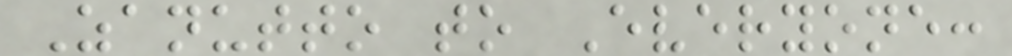Zanutto to Everyone:
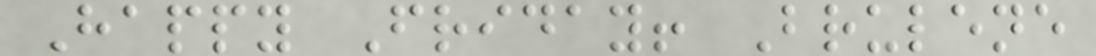Happy Friday! Brulene
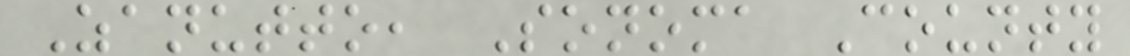Zanutto, Sonoma County
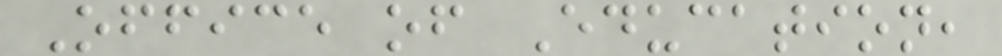Office of Education,
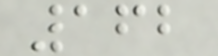162
